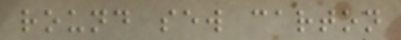round sew carton
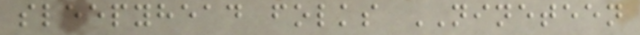sleepyhead folks NINETEEN
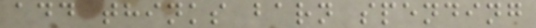add thinks barn spending
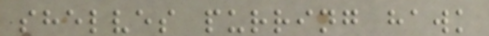shelves purring hawk
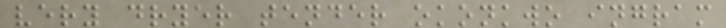very dryer tender okonkwo ingram
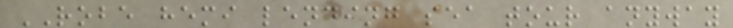ROBE hemi lending sea tour anyway
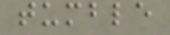tumble
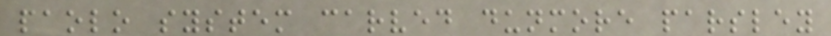paolo system carved dunmore parsley
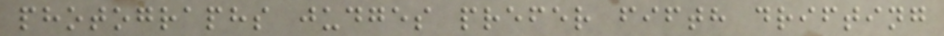photographs judges prefer fifth drifting
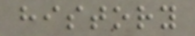history
